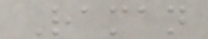Raman
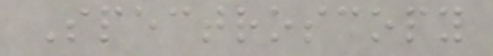Spectroscopy
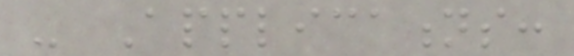- Applications:
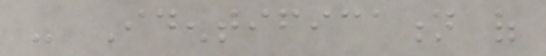- Identification of
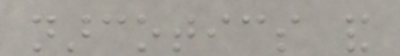narcotics and
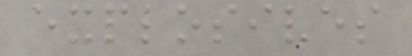explosives
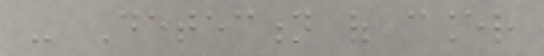- Detection of cancer
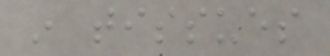in tissues
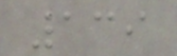139
